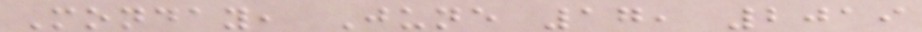Monday, June 17, 2019
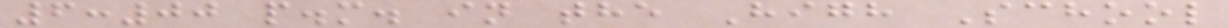6:00 p.m. in the High School
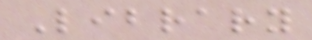Library
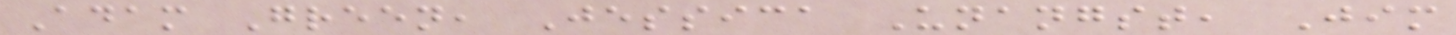Adam Green, Jessica Unangst, Jim
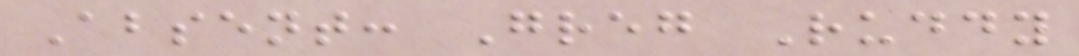Absent: Greg Ruddy
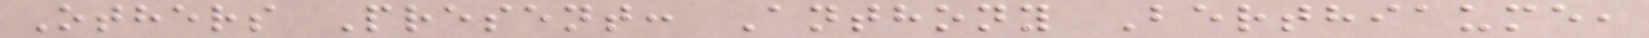Others Present: Anthony Berthiaume,
